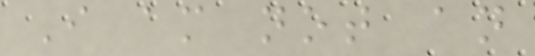I am not an
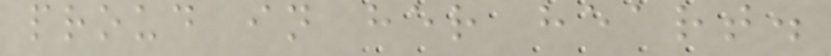proud in her heart.
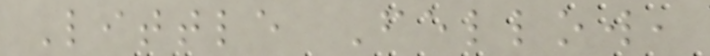Little Fellow,
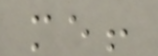me!
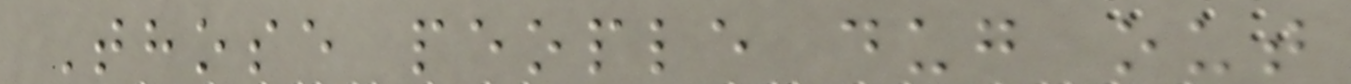Those people dug out
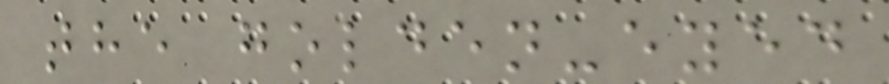the golden-eyed
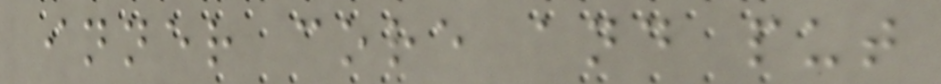inner core and put
